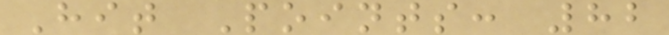Hit Points: 82
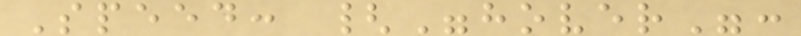Speed: {"hover":
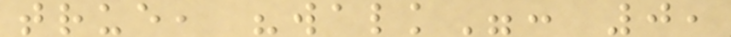true, "walk": 0,
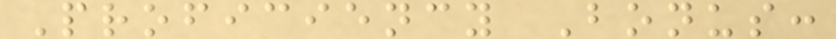Proficiency Bonus:
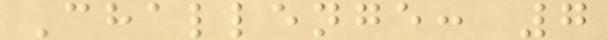Challenge: 7
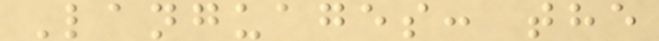Languages: the
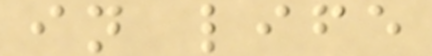in life
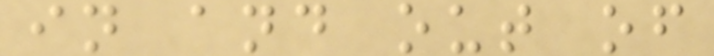in and out of
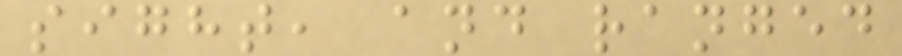sight, and ranged
